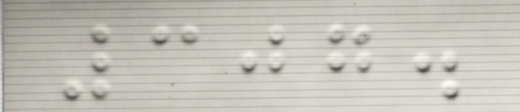307.
